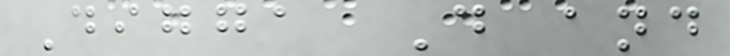Digga D and
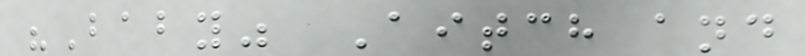"Baby" Aitch and
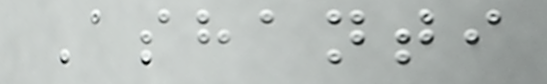Ashanti
